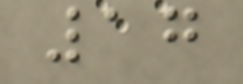17
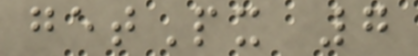getPx 7
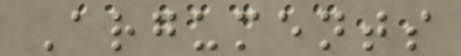Arguments
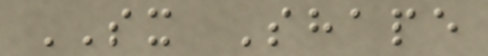SX Shape
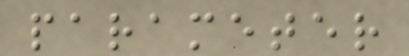parameter
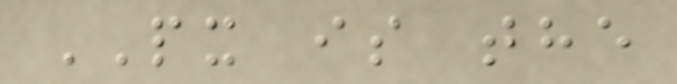PX is the
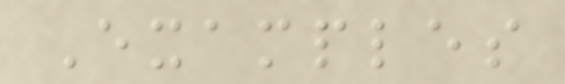Examples
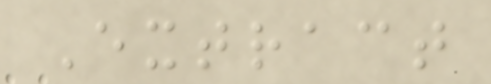Extract
